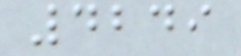4249
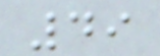49
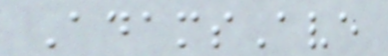AdamsAve
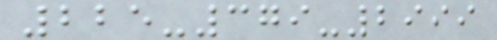225-379-2999
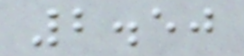2.50
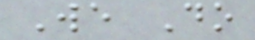We Do
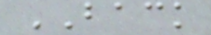BACK
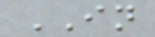IN
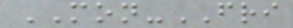MON-FRI
